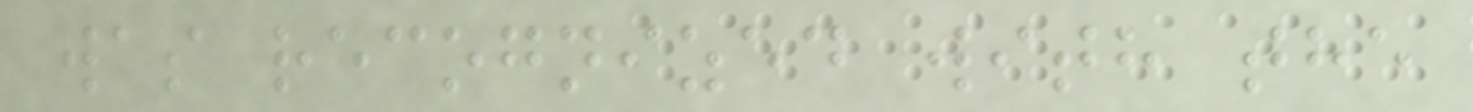was recognized with the
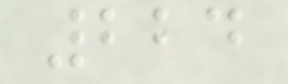224
